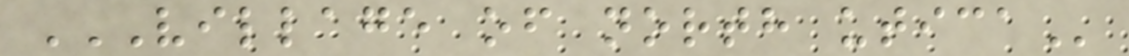VILLAGE OF NORTH UTICA
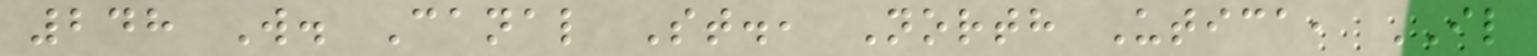248 W. Canal St., North Utica, IL
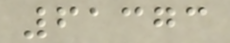61373
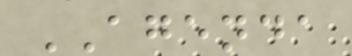AGENDA
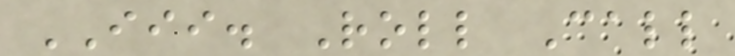III. Roll Call
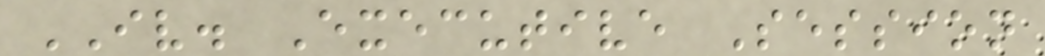IV. Executive Session
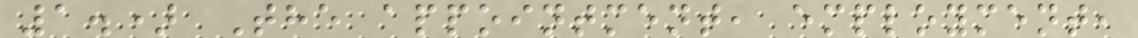1.) The appointment, employment,
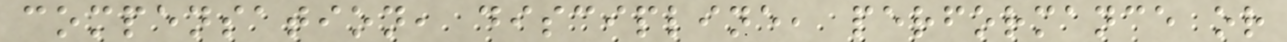compensation, discipline, performance or
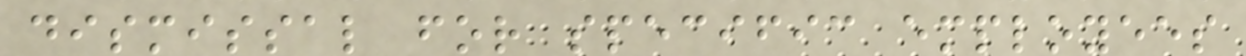dismissal for specific employees
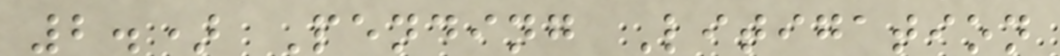2.) Pending Litigation
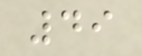49
